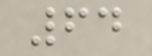64
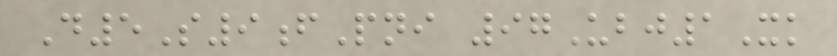D5S9fPni 97Ubj1Xk
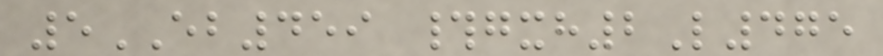5EB459 #gxh2L475
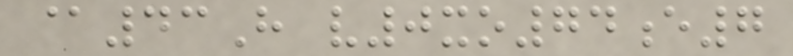@43H v0xo74e7
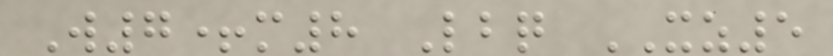W7+m8 Lbq XZ5
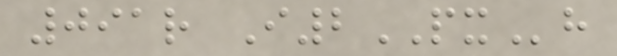091r I2PXh
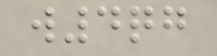w4qg
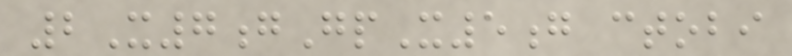2X7gGpX5g ctobi
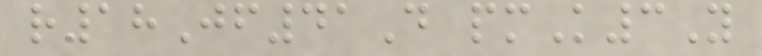r18Jf41D pmK3Y
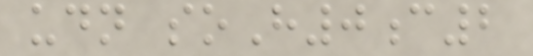udn soH0c2
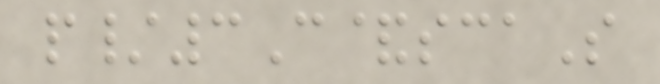p/3C&scaS
